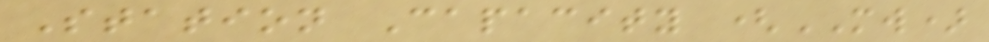Station Capacity (MW)
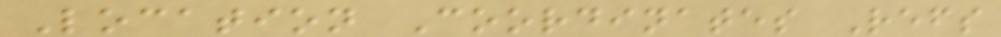Location Coordinates Refs
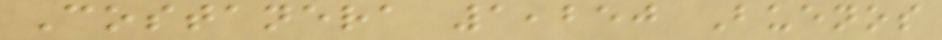Costanera 1,250 Buenos
